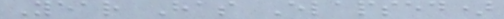Year Has Elapsed)
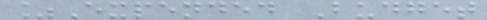%Expended Budget
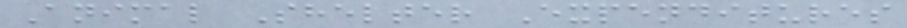Animal Shelter Expenditures
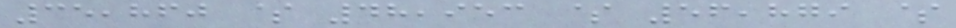35,860 $ 48,953 $ 56,879 $
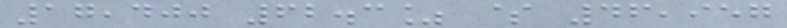17,400 62.3% $ 46,957
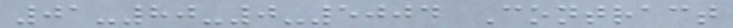01-80-0-5004 Contract
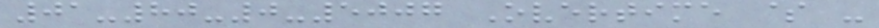01-80-0-5007 Overtime $ -
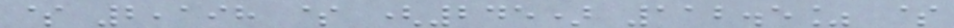$ 2,198 $ (245) 112.5% $
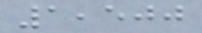1,500
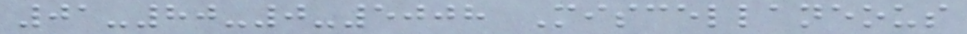01-80-0-5008 Miscellaneous
